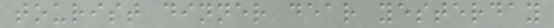tourist dinner dear yesterday
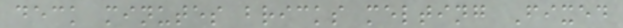deck minutes bricks melting Fixed
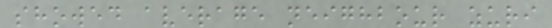showed average neighbour zuri
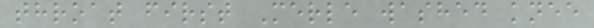throat first Merle washed knee
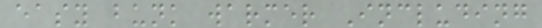easy bunk warmer Including
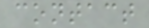contact
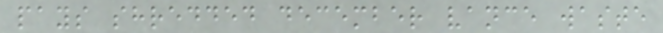pays shredded december vance waste
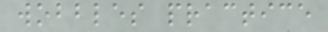wobbles practice
